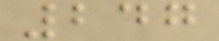247
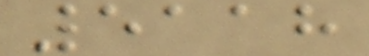5118
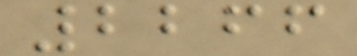2266
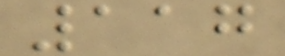117
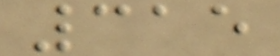315
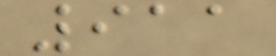911
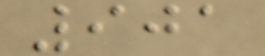901
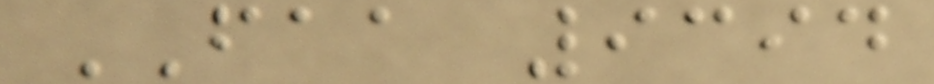FAA 9394
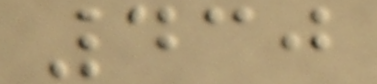430
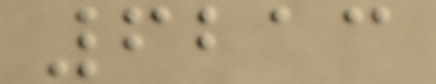6213
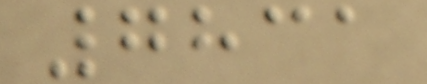7831
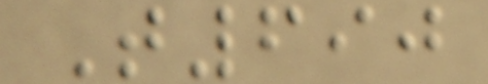T690
